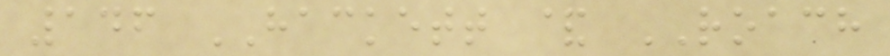146 HACKETT & ROACH
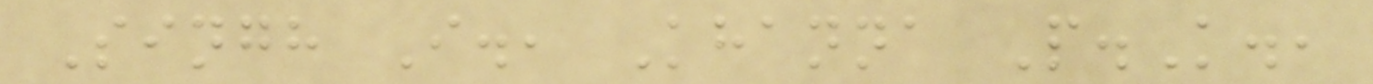Singh I., Khanna P.K.,
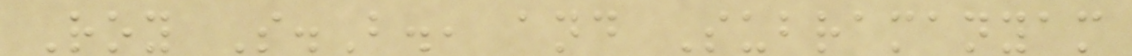Roy S.B., and Subramanyam
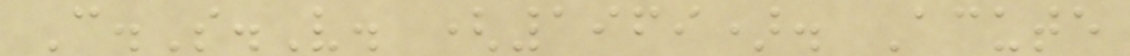C.S.V. (1969). Acute
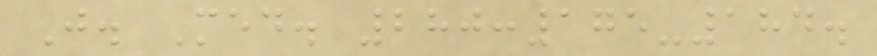J. Med. 280:175-184.
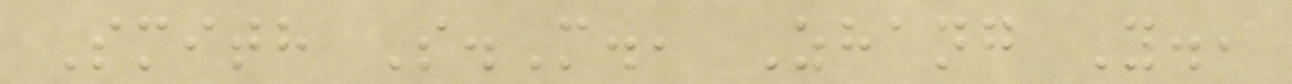Smith S.M., Zhang Y.,
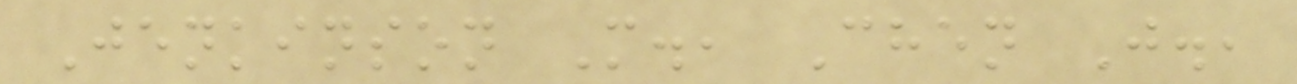Jenkinson M., Chen J.,
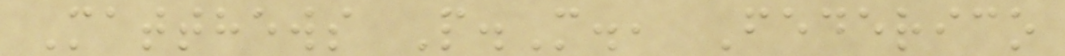Matthews P.M., Federico
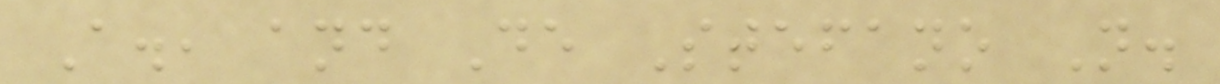A., and De Stefano N.
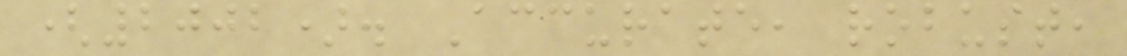(2002). Accurate, robust,
